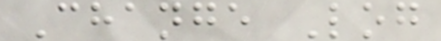Change Log
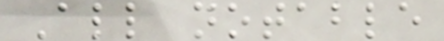All notable
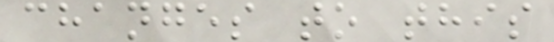changes to this
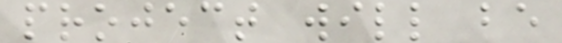project will be
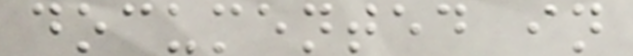documented in
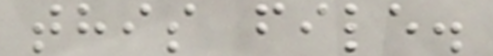this file.
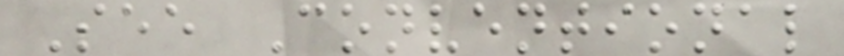See Conventional
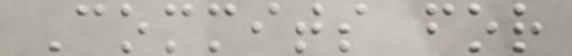Commits for
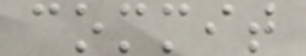commit
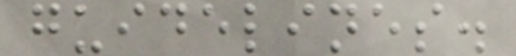guidelines.
